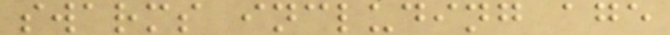swarms including age
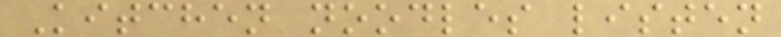Kitchen noodles listen
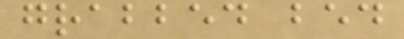grabbed bed
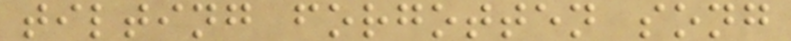tilting forgotten song
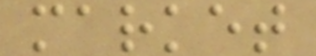market
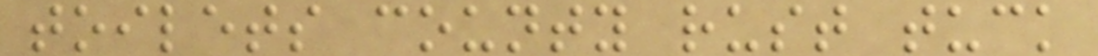toilets county rust tuck
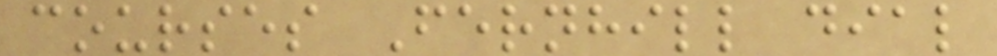courses Fernhill dial
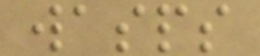wasps
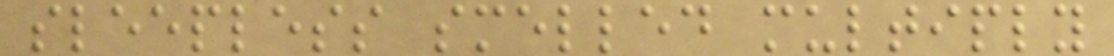sleepless smelled multiply
